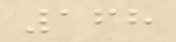168
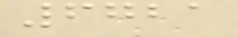6721
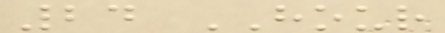24 HOUR
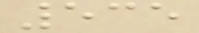535
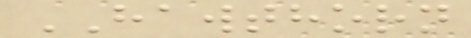HAWTHORN
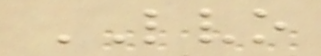LVO
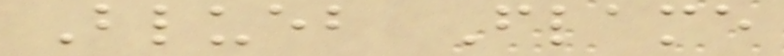Blueb Flame
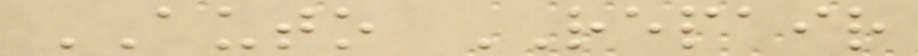AUTO REPAIR
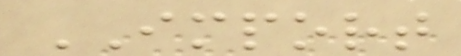IMPORT
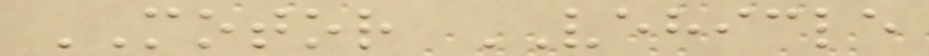MOTOR VEHICLE
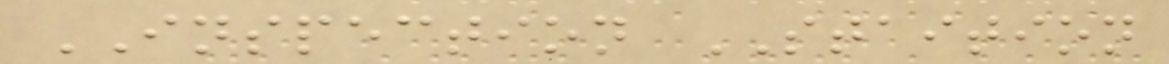INSPECTION STAITION
